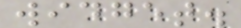widget.
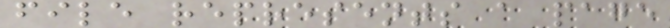file represents a page
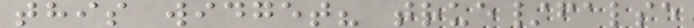this widget? true/false
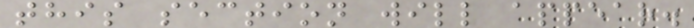this section will appear.
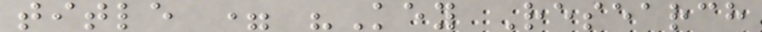title = "Key Research
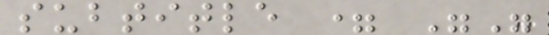subtitle = ""
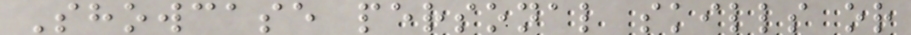Showcase personal skills or
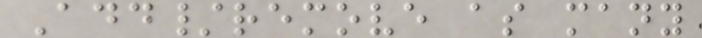Add/remove as many
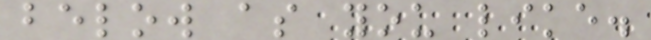below as you like.
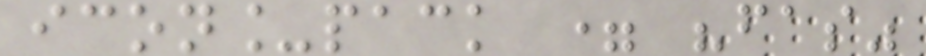icon_pack = "fas"
